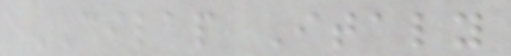CILAP Italy
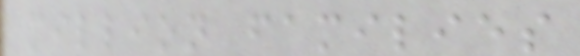million families
